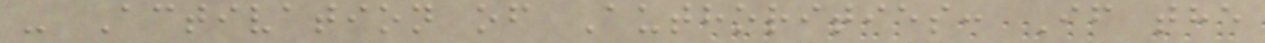- Activation of Authorities: If the
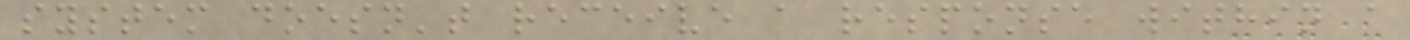system doesn't receive a response within a
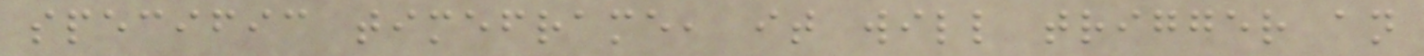specific timeframe, it will trigger an
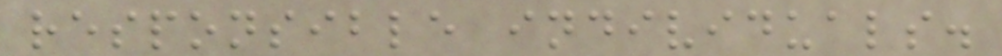responsible individuals.
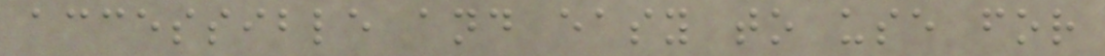accessible and easy to use for
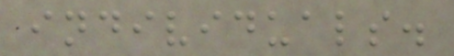individuals.
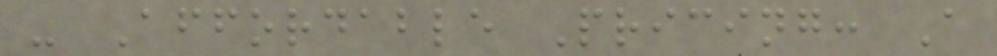- Affordable Pricing: A
